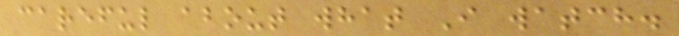careful about what I watch.
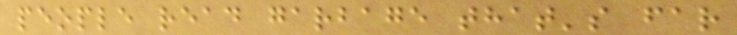people read garbage that's far
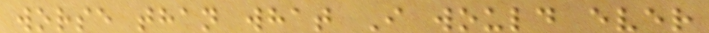worse than what I would ever
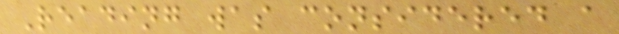Reading was considered a
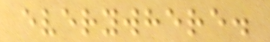everywhere.
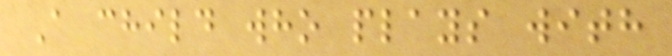A child who plays with
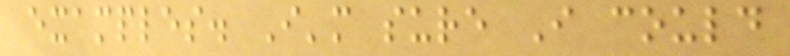examples. I'm sure I could
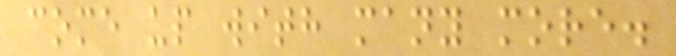come up with many more.
